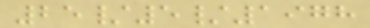25/5/1978
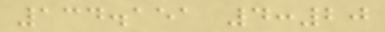134.151 4:20
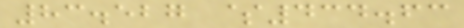83.527 $434.63
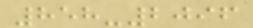858-2096
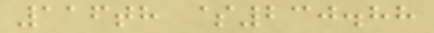116th $230.88
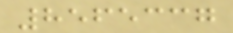8565337
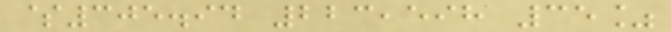$305.94 223,598 35%
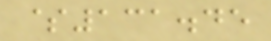$131.45
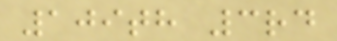109th 3rd
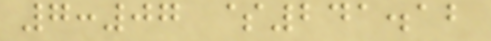7:07 $241.12
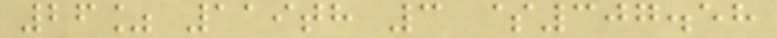26% 119th 3 $307.58
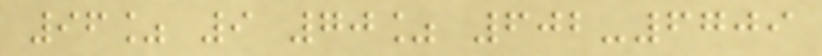96% 9 70% 602-6709
